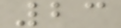23
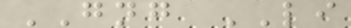GNG LI
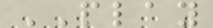PLAY
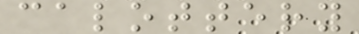calottery
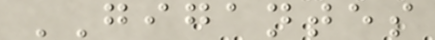GIGANTES
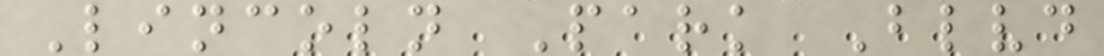Lincoln Park Blvd
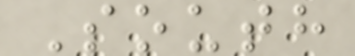South
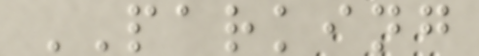PARKING
